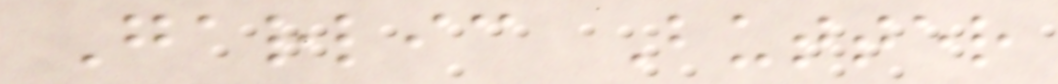Garlic Butter
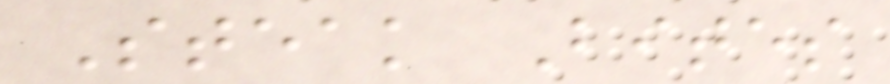Steak Bites
